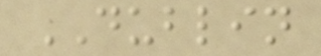DUBLIN
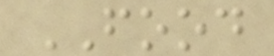FOOD
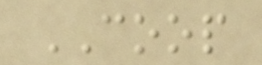COOP
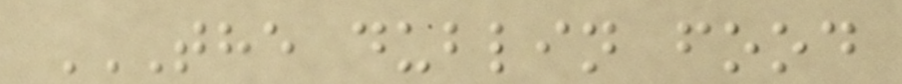THE DUBLIN FOOD
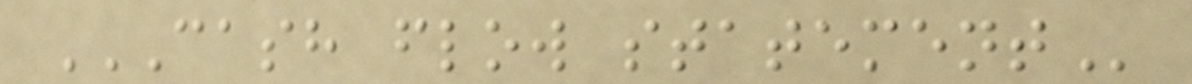CASH FLOW STATEMENT
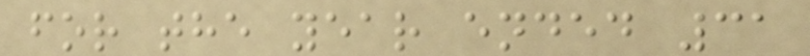for the year ended 31
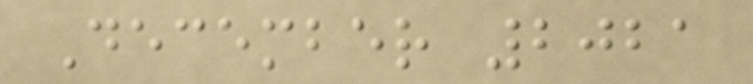December 2021
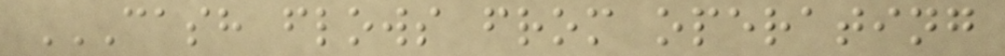CASH FLOWS FROM OPERATING
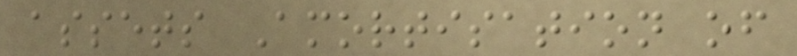assets Amortisation of
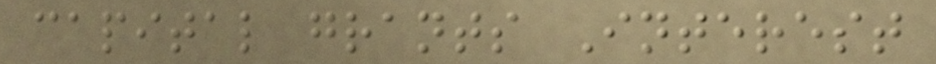capital grants Interest
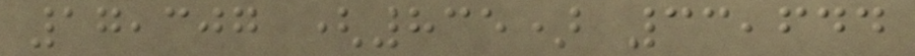17,307 (835) 33,644
